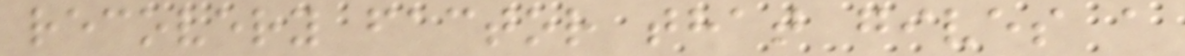recovery factor that gives a
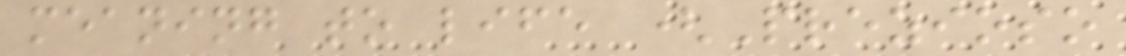meaning to life (Prezioso
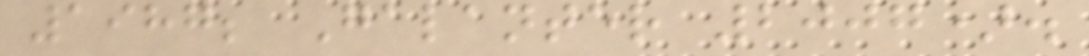1987; Galanter 2007).
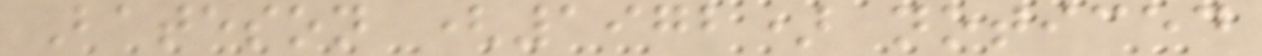Bateson (1972) noticed
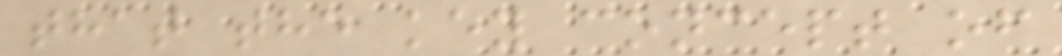that the key concept of
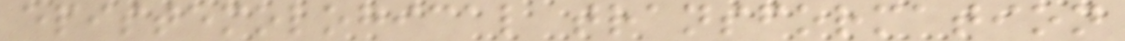epistemological transformation
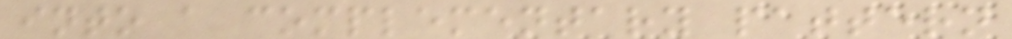into a complementary pattern
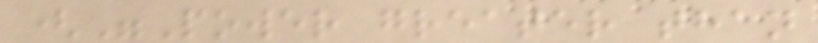("Power greater than
